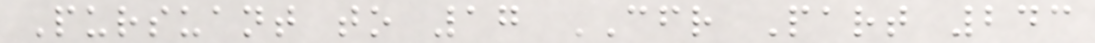Pursuant to 17 CFR Part 243
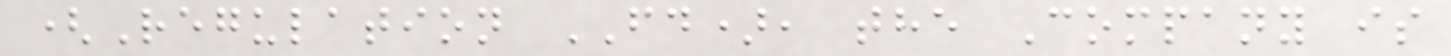(Regulation FD), the Company is
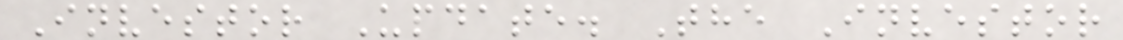Investor Update. The Investor
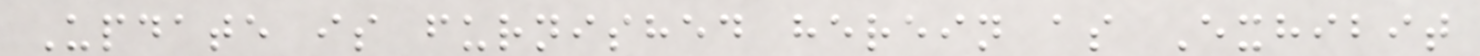Update is furnished herein as Exhibit
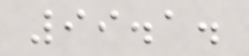99.1.
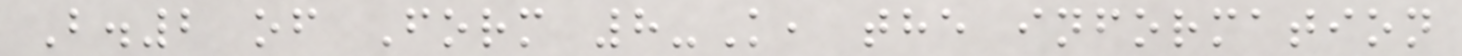B.2 of Form 8-K, the information
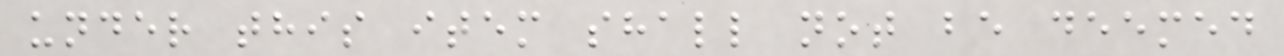under this item shall not be deemed
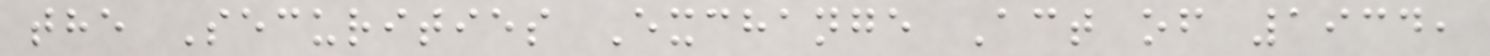the Securities Exchange Act of 1934,
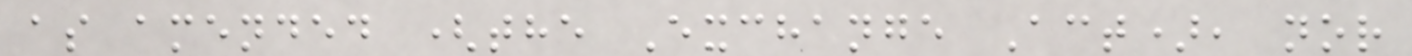as amended (the Exchange Act), nor
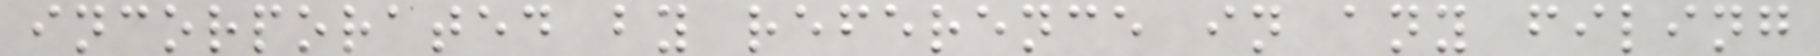incorporated by reference in any filing
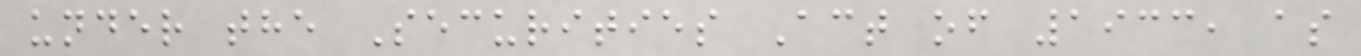under the Securities Act of 1933, as
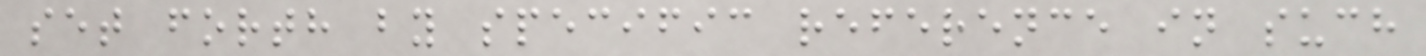set forth by specific reference in such
